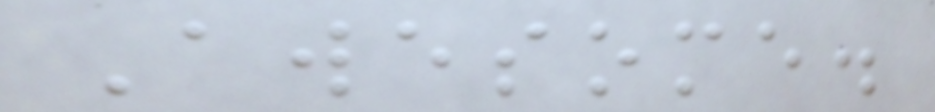Awesome.
